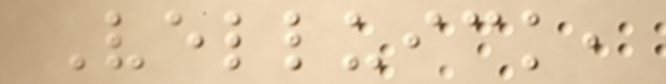Velluick,
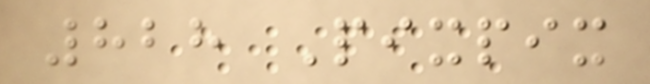828 Pixpix
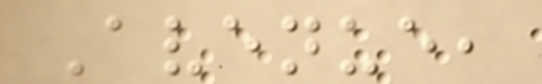Avenue,
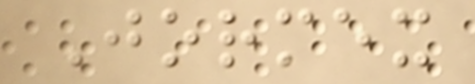Jormex
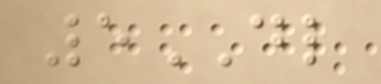5DL
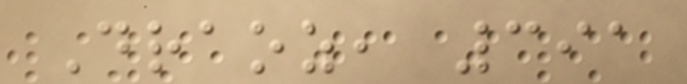Draoz, 391
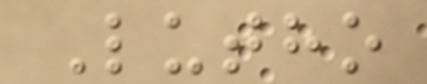Lutho
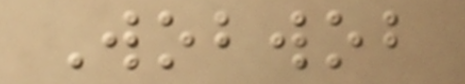Wobwob
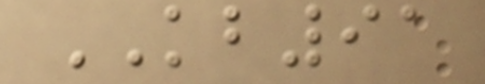KB91
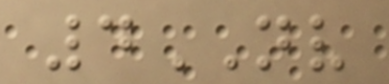4NV
